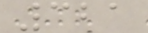321
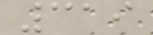319
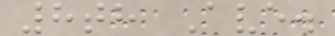8th Ave.
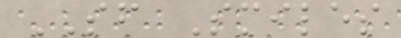SF Smiles
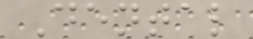Dental
